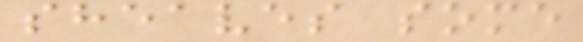sheaves some
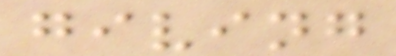giving
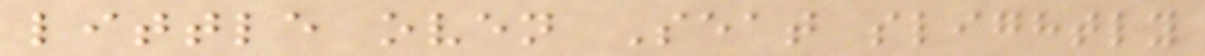little oven Seat slightly
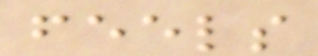feels
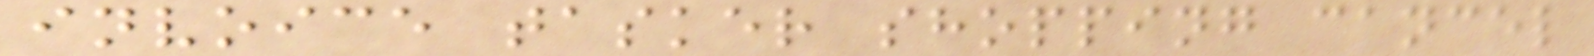invoice tasker shopping cancel
